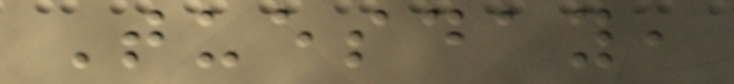Tuesday,
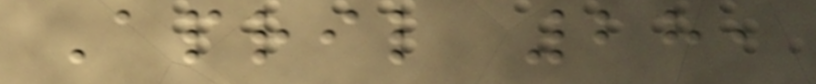April 28,
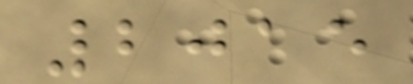2015
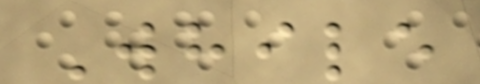While
